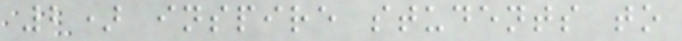2) inspire students to
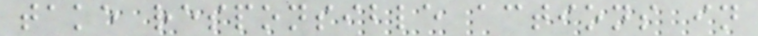take responsible actions in
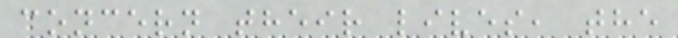concern their lives, the
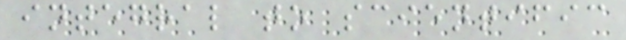integral to scientific
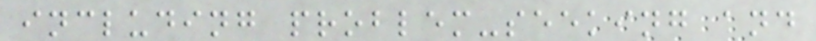including problem-seeking and
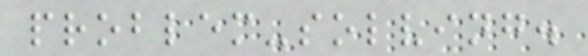problem-solving.
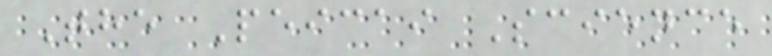The Peicai Science
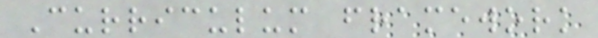Curriculum framework
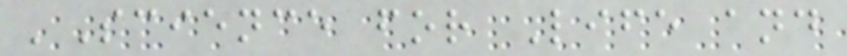'Science for Life and
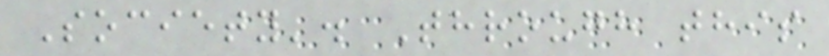Society'. Through this
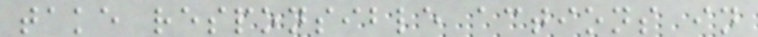take responsible actions in
